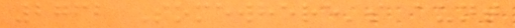2762 Somewhere's aunt
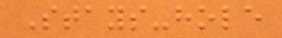Stays-hole
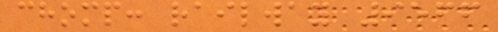chomp: railway 9566
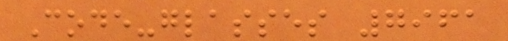Code-glasses 7961
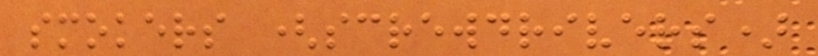smokers (screwdrivers)
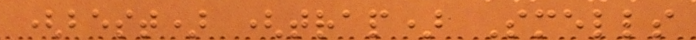(best) (trap) Smells
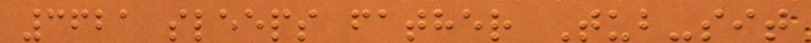3621 sleeps father Tub-sit
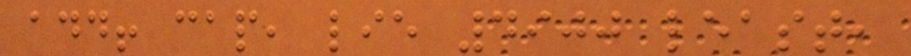add! cap, lie 4900 least,
